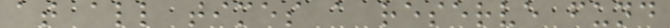at all times a reserve fund
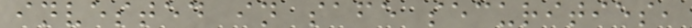invested in safe securities,
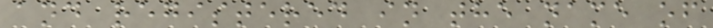and registered in the name of
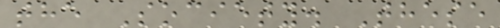the Society. These
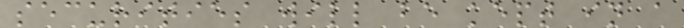securities will be kept in a
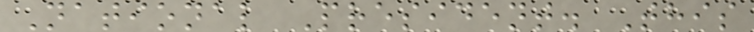National President. This
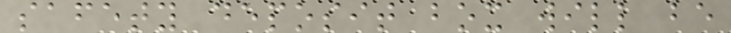safety deposit box will be
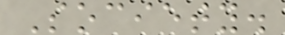Society.
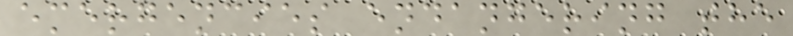emergencies endangering the
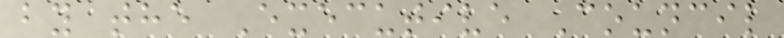by the Executive Council
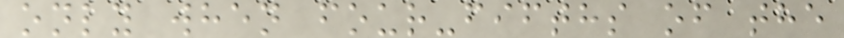only when four-fifths of the
